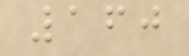160
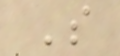S
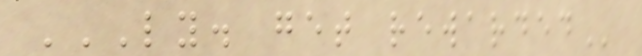LY. GET REWARDED
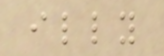illy
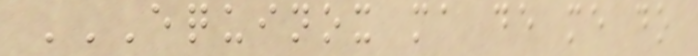EQUINOX MA DE ME DO
